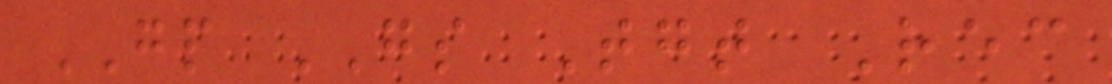GP GS Tgt Rec
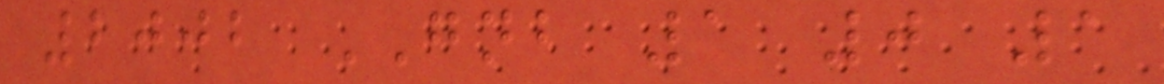2002 GNB 1 0 1
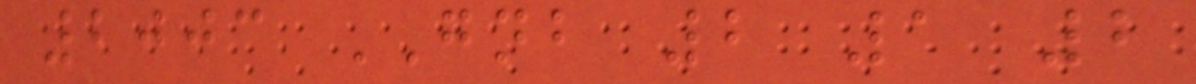2003 GNB 2 1 2
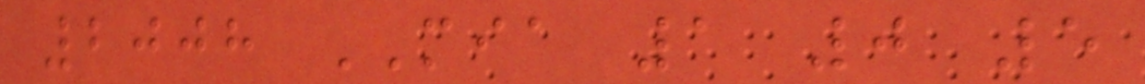2008 MIA 1 0 5
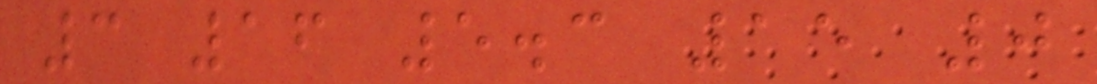3 16 5.3 15 0
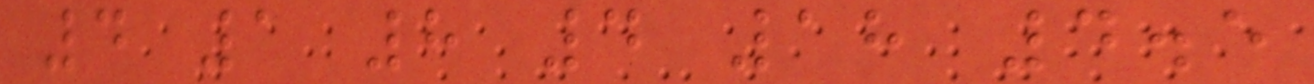4 1 8 4 18 4.5
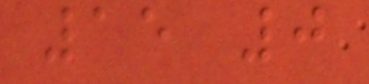15 0
